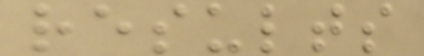results
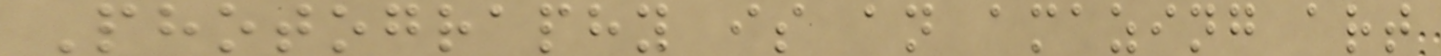Photography is an amazing art
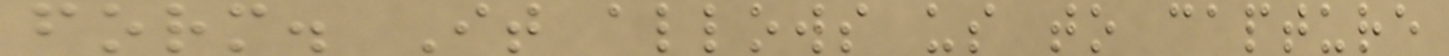form. It allows us to capture
